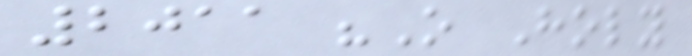2011 "O Holy
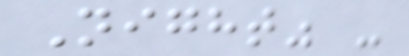Night" -
